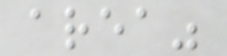area"
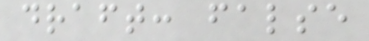draft: false
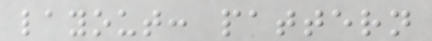layout: pattern
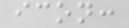icon:
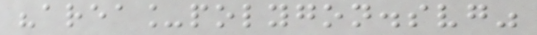"area_polygon.svg"
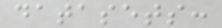datasets:
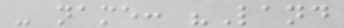- name: "Land
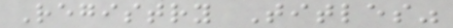Registry Titles"
